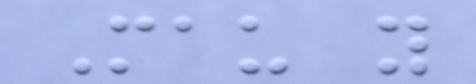Mau y
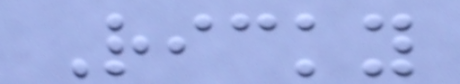Ricky
